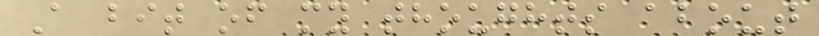A bit of my thoughts about
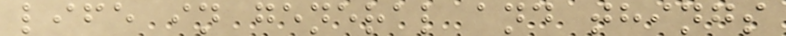life in general and things
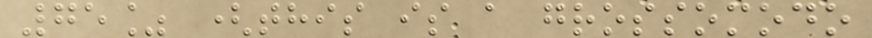75% (this is a grossomodo
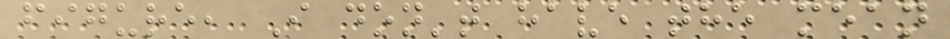figure, I don't have the mean
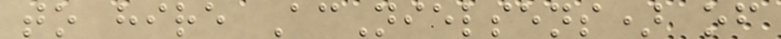to hire AcNielsens) of
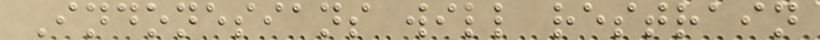Indonesians will restrain
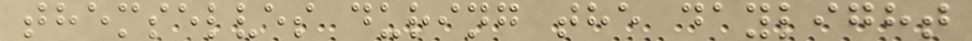themselves during the daylight
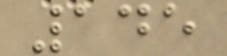145
